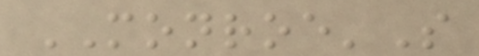MONROE'S
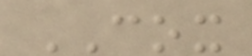COX
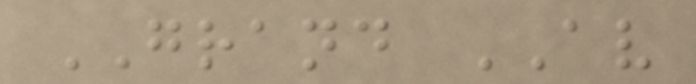GRAND AV
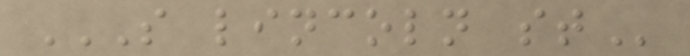S LINCOLN ST
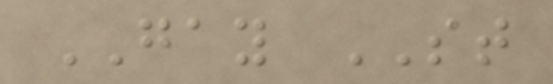GAY ST
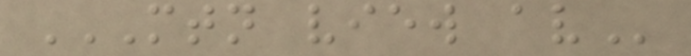MTN VIEW AV
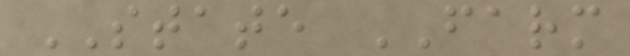STATE FARM
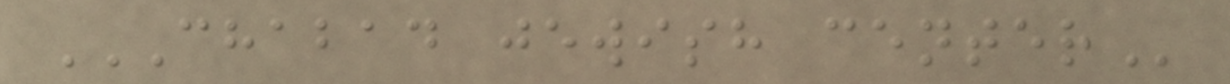CHABAD JEWISH CENTER
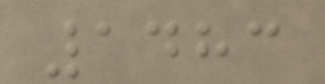1483
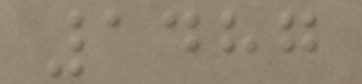1487
